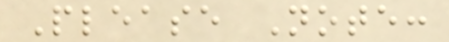Please Note:
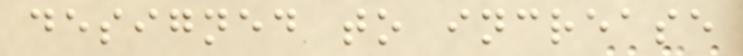designed to increase
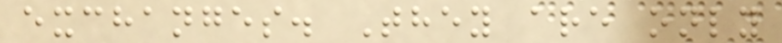exchanges. They are only
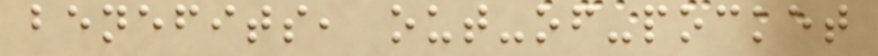benefits, out-of-pocket
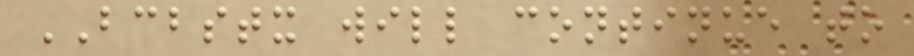BCBSTX will continue to
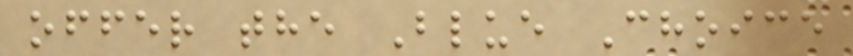offer the Blue Choice
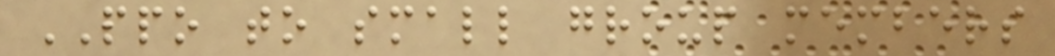PPO to small group members
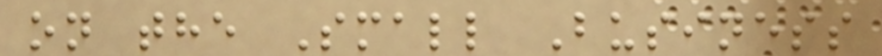on the Small Business
